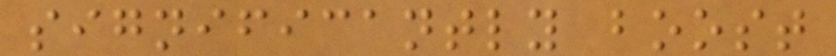significantly boost
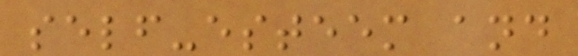self-esteem and
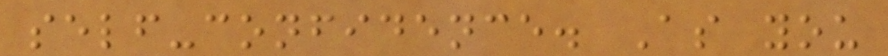self-confidence. As you
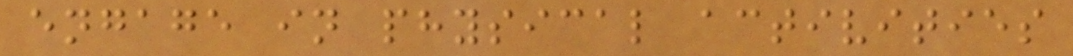engage in physical activities
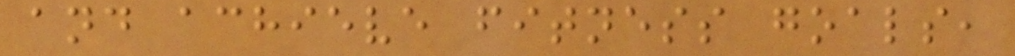and achieve fitness goals,
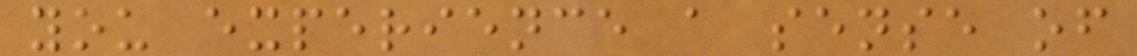you experience a sense of
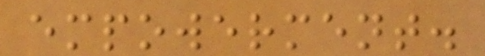empowerment.
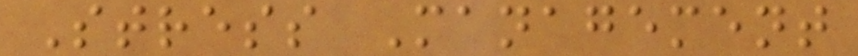Stress Management
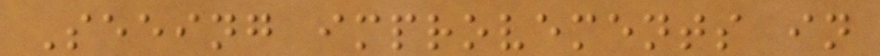Seeing improvements in
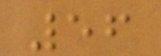56
